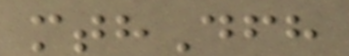mthDfh
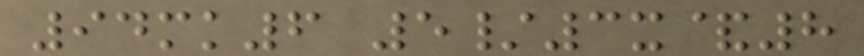94mk6 5/3x&8
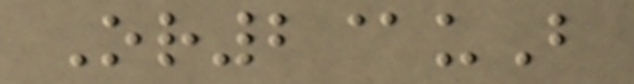Or2@uB
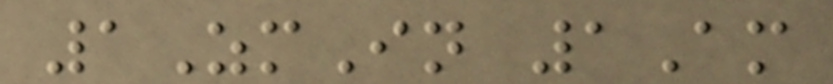1ZmIn 1Am
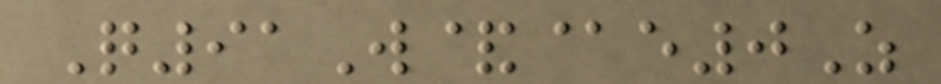Q91W&@e0Z
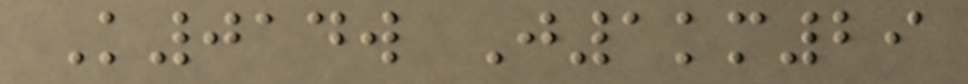K014w J1km29
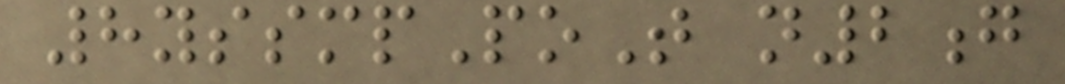8yssmpPoT n2g
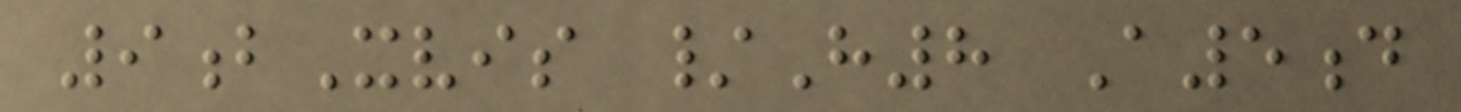9bXvis /H8 A5d
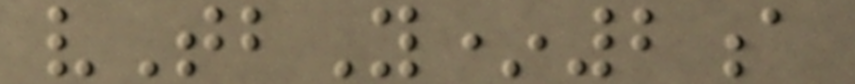vTbY*2a
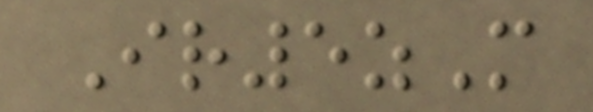Ir5zM
